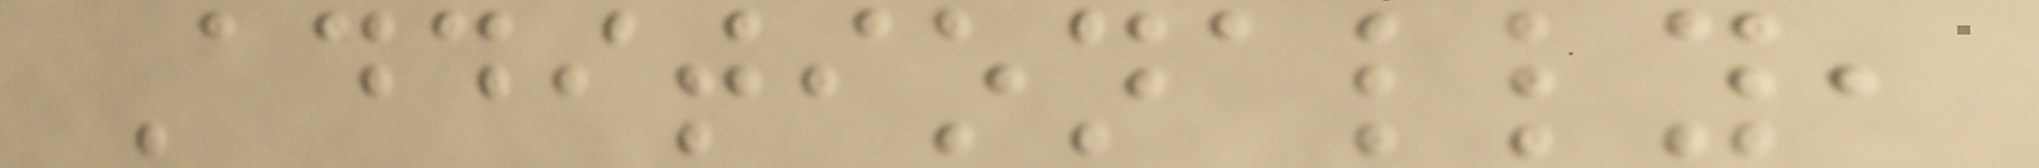Additionally,
